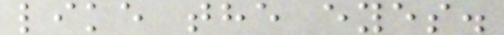like the eyes.
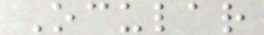Ocular
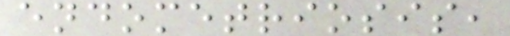endometriosis,
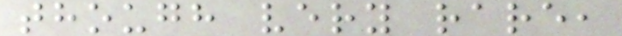though very rare,
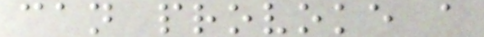can provoke a
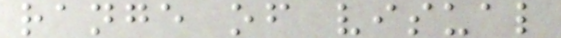range of visual
